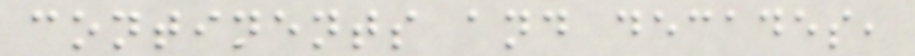continents and decades,
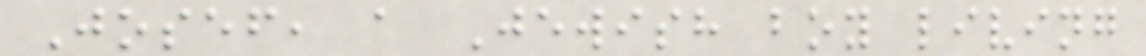Josef, a Jewish boy living
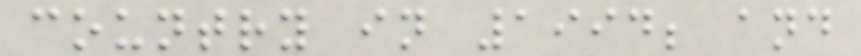country in 1994; and
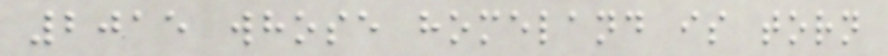2015 whose homeland is torn
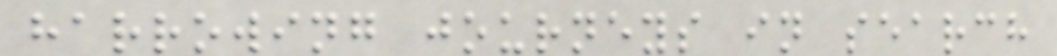harrowing journeys in search
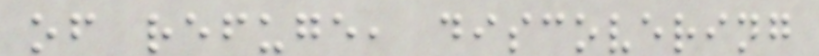of refuge, discovering
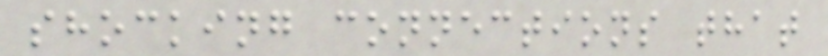shocking connections that
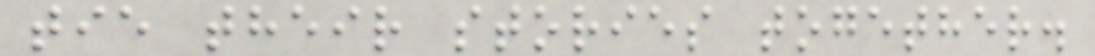tie their stories together.
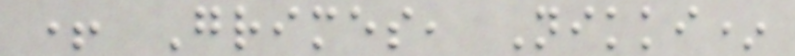+ Grimes, Nikki*
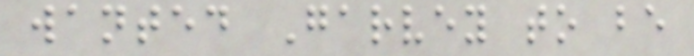wanted Garvey to be
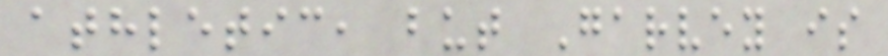athletic, but Garvey is
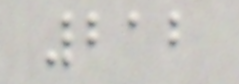212
